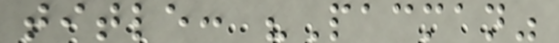title: "Pacman"
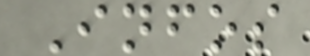Infos
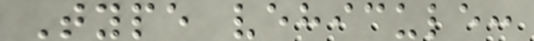Type vehicule:
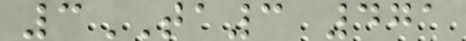3TA3 471
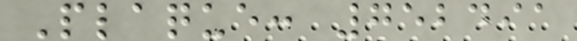Plaque: 752491
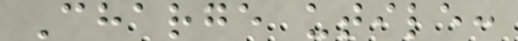Charge utile:
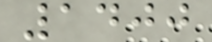1400
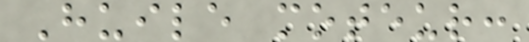Huile moteur:
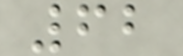62
